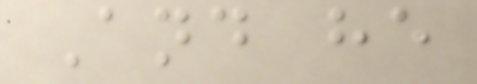And he
